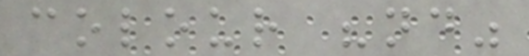colour "nd"
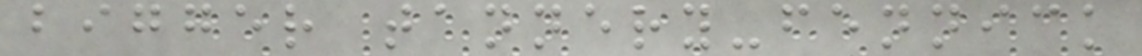bigger tannery-fennick
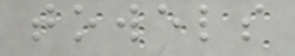towels
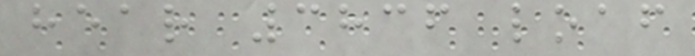hear 3836 loaf
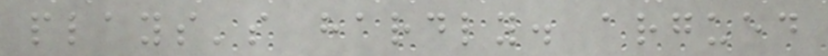plays's hardly. argued
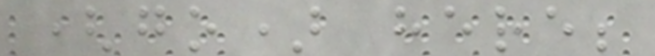(go) here;
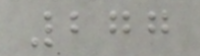277
